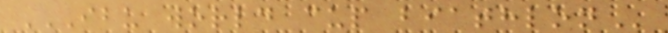IBU WORLD CUP BIATHLON
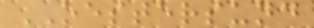OESTERSUND
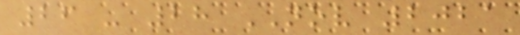26 - 28 NOV 2021
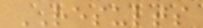RESULTS
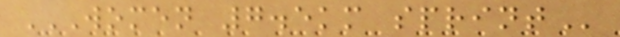WOMEN 7.5KM SPRINT
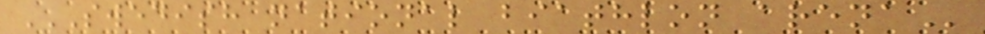SWEDISH NATIONAL BIATHLON ARENA
